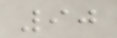90
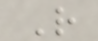R
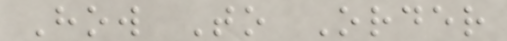How To Order
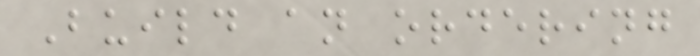Build an ordering
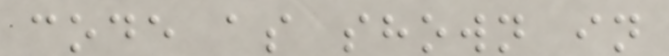code as shown in
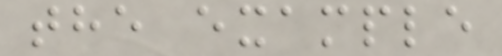the example
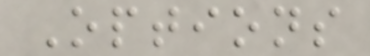Options
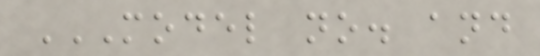MODEL NO. AND
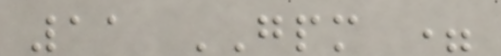11 GPM =
